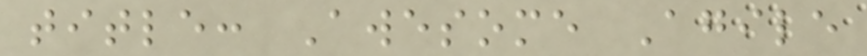title: Awesome Agile
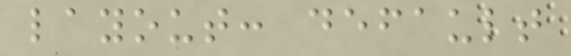layout: default
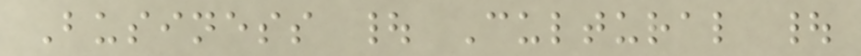Business | Cultural |
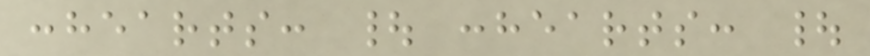:hearts: | :hearts: |
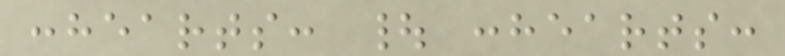:hearts: | :hearts:
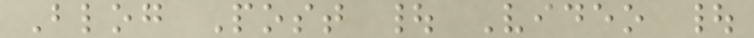Blog Post | Video |
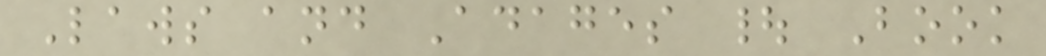Laws and Adages | Book
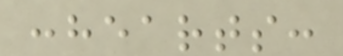:hearts:
